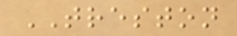TRESTON
